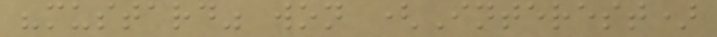"mustard" won (Interest)
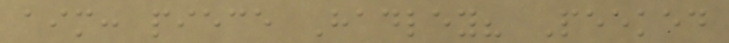aim: piece Hadley? Peeked
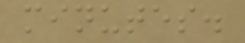minutes.
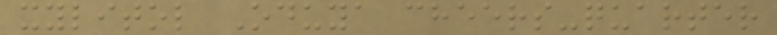xylitol Oduya cheers-quarter
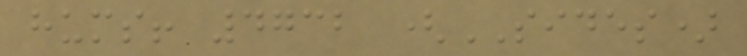hums! 4732 (SIDES)
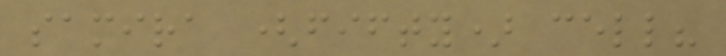samira (fifty) cell?
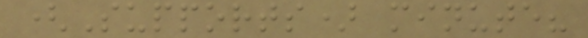(Supports) minute?
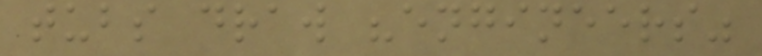tubs draw "engineers"
